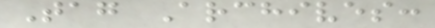Tag Archives:
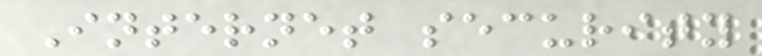Internet security
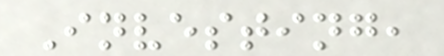Investing,
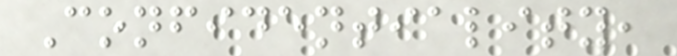Confidentiality,
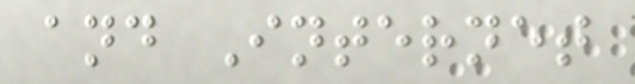and Internet
